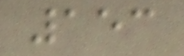153
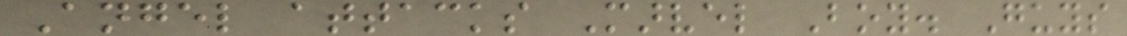Angel attacks Marvel Boy. Guys
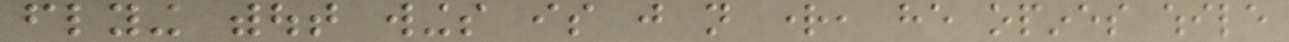flying without wings is just not right, he opines while
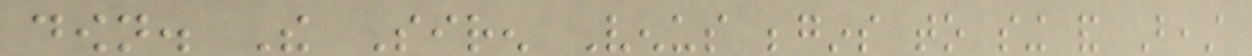down. The Siren Venus begins to sing and Beast
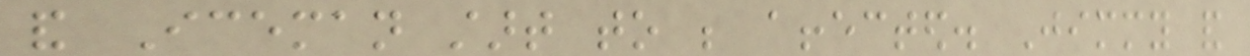and Iceman start to be affected. Jimmy and
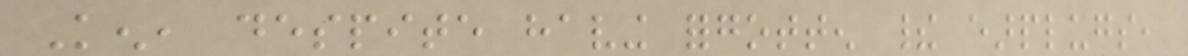Ken, despite having forgotten their earplugs,
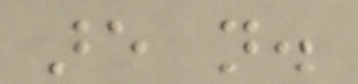are not.
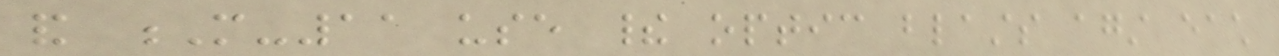and M-11 use their optic blasts against each
